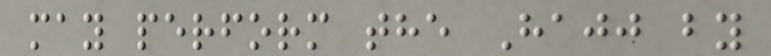may perform the Hajj by
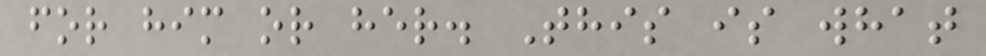for him or her. This is what
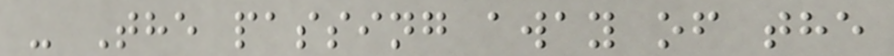- The passing away of the
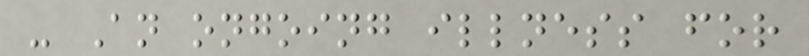- An ongoing illness for
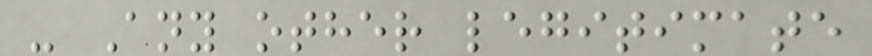- Any other legitimate
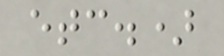etc.)
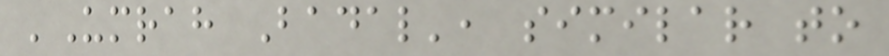'Umrah Badal', similar to
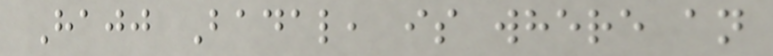Hajj Badal, is where an
